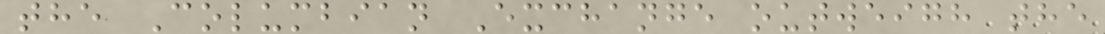the Columbian Exchange outweigh the
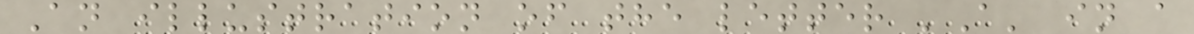An illustration of the letter 'A' in a
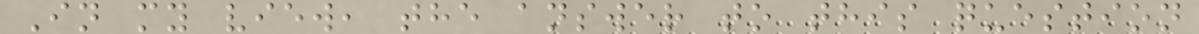In my view, the answer to this question
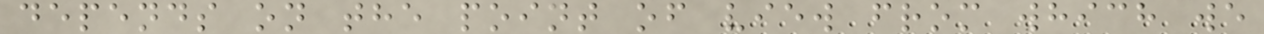depends on the point of view from which we
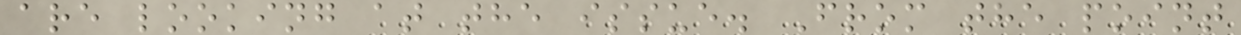are looking at the issue. From the point
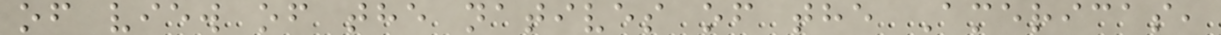of view of the natives of the Americas,
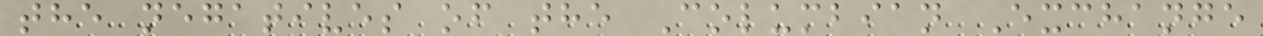the negatives of the Columbian Exchange
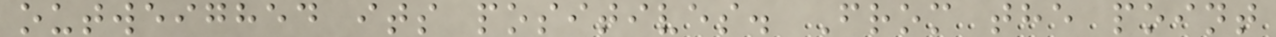outweighed its positives. From the point
